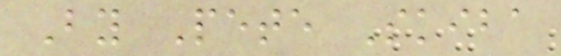By Pete Skiba
